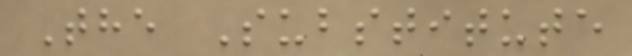The Substitute
